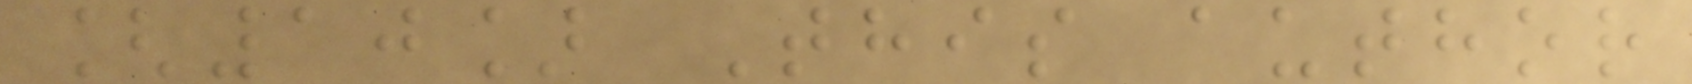[10] This author
